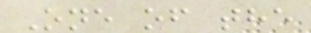One of the
